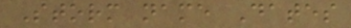Storm name Dates
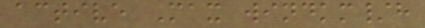active Max windkm/h
